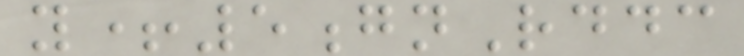y+5gnRddc
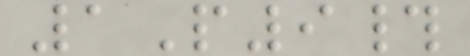1P9#
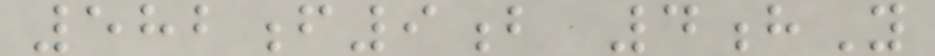582f9b 4hY
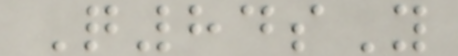Q84sY
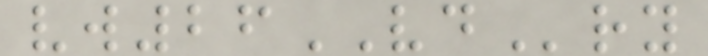vw26VDry
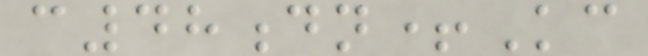c48dn+Kc
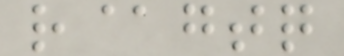r@gtq
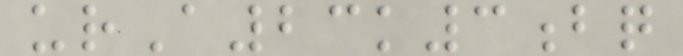urA23k3bq
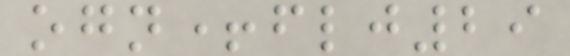ogn+flj29
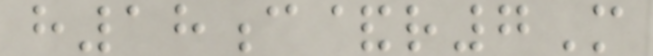h18c&r7M
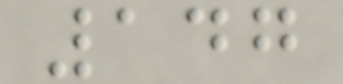147
